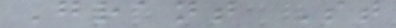Grant St
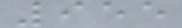955
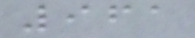961
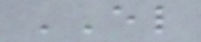EL
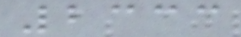2333
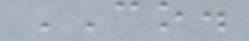CO.
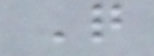Q
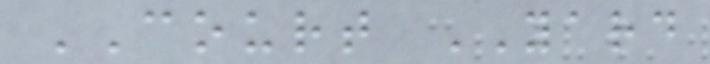COURT YARD
